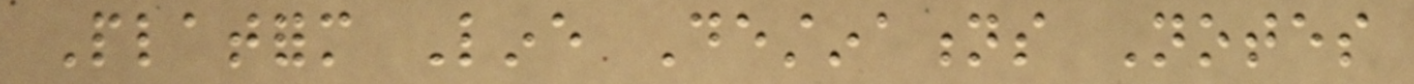Platform Line Destinations Notes
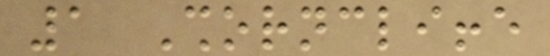1 Shorncliffe
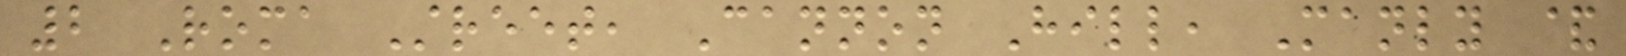2 Roma Street, Cannon Hill, Manly &
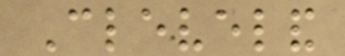Cleveland
